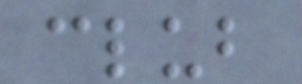club
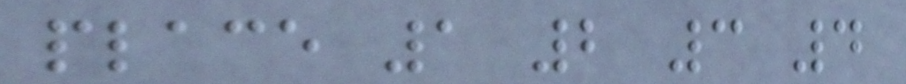place 1 2 3 4
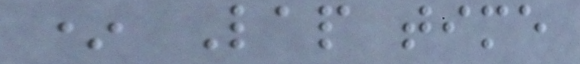* Lap time
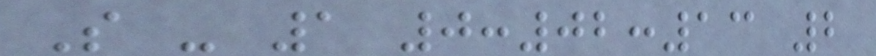S - 1 0:02:13 2
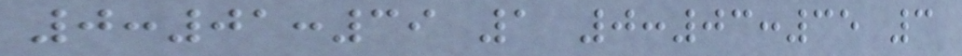0:01:39 1 0:03:35 3
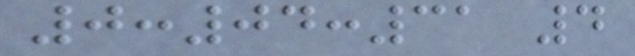0:04:31 4
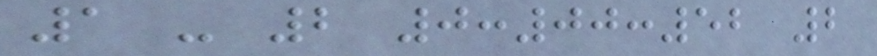1 - 2 0:00:52 2
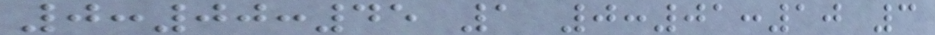0:00:45 1 0:01:10 3
